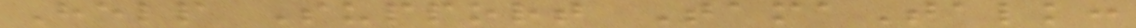Help Support TamaTalk:
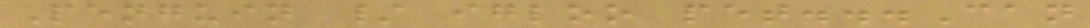Penguin / igloo pet...Can
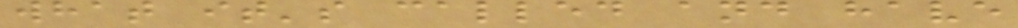what it's called and have
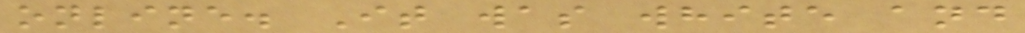online. It was white and
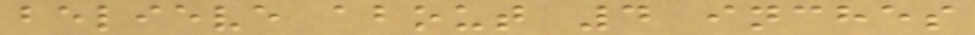believe about 4 inches
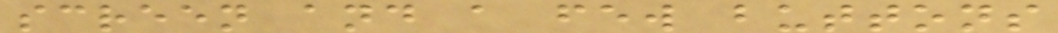screen and a few buttons
